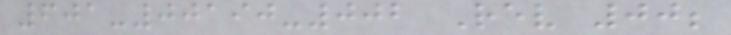601-00190-002 Rev 00;
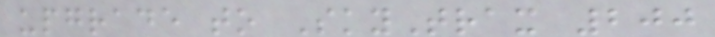upgrade to SkyTrax 200
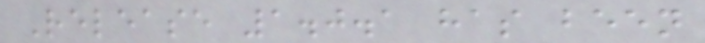Release 1.0.1 has been
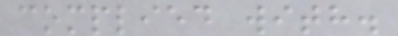complied with.
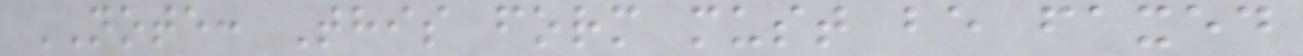NOTE: This form must be faxed
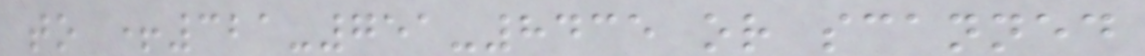to +321-751-8435 or scanned
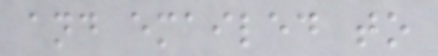and emailed to
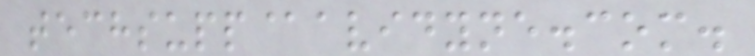techsupp@avidyne.com.
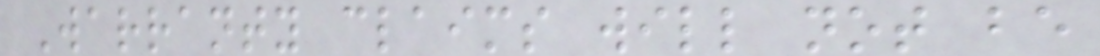Warranty claims will not be
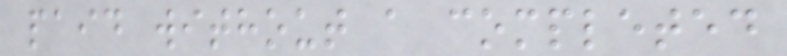paid without a completed
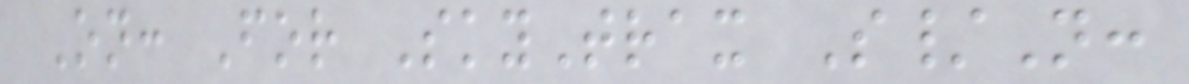On: For SkyTrax S/N:
